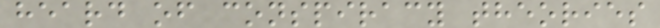heard of conspiracy theories
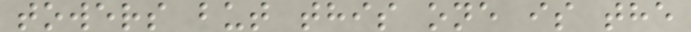towers but this one is the
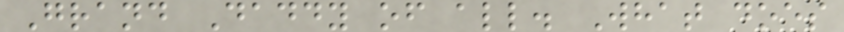Grand Daddy of all. What does
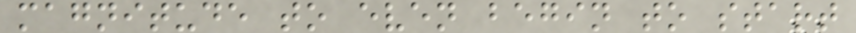magnitude to even begin to start
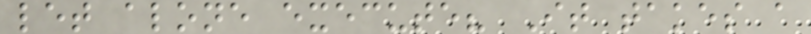let alone execute? It takes a
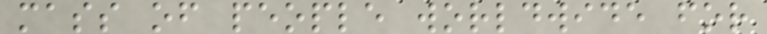mass of people worldwide for
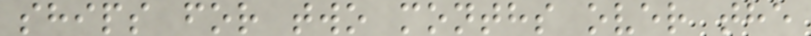ships for two months over the
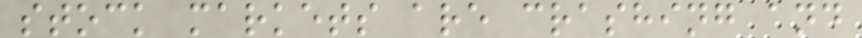stock markets are crashing and
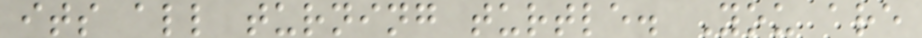its all turning turtle. You are
